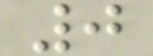0
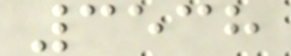3538
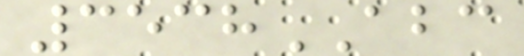3538ABC
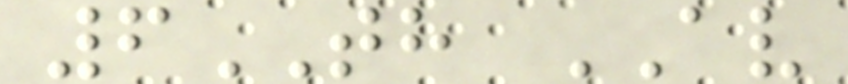6TH AV
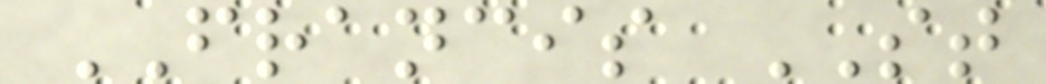FRANCIS ST
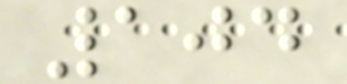104
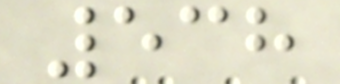538
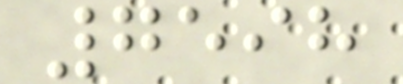7598
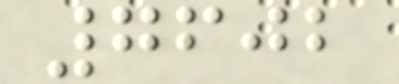7602
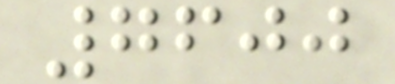7600
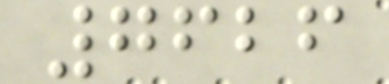7626
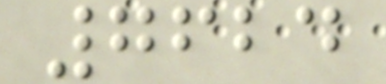7624
